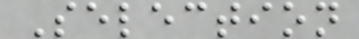Selection
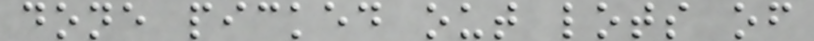done picked out lots of
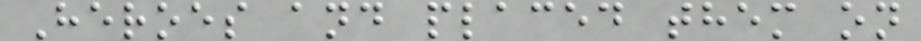Heroes and placed them on
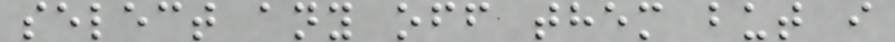select any off them but i
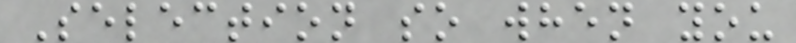Selection so when you
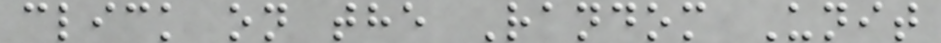click on the Random Unit
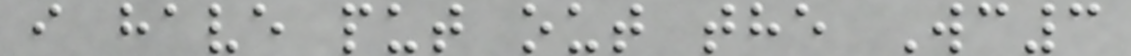i have put out the Wc3
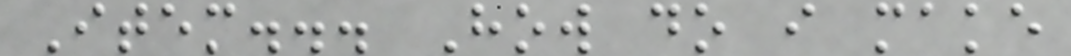Item... How do i make
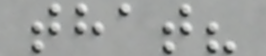that?
